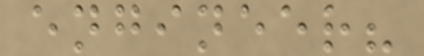engineer?
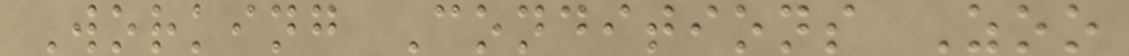Working Conditions Zoo
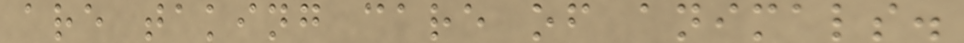are taking care of animals.
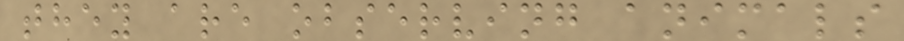they are observing animals
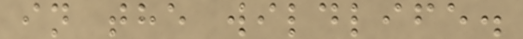in the wildlife.
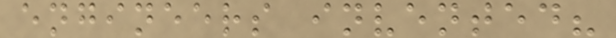engineers invented?
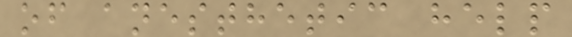of anesthetic help
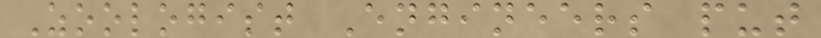Zoologist Engineers put
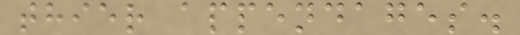thier appendages.
